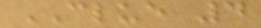CLUE 4
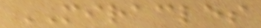MIRACLES
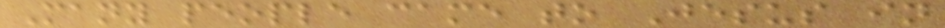Many people came to Jesus in
